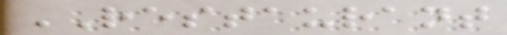RESTAURANT
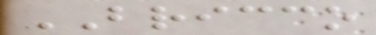BRICCO
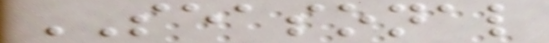SEASONAL
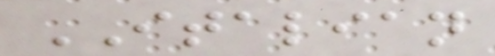ITALIAN
